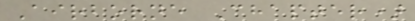Airborne Chapter)
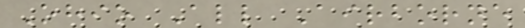Ohio All Airborne
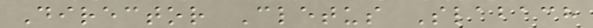Director Cletus Slabach
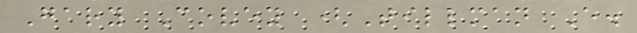Gary Covey (Tillman E.
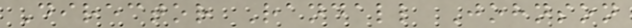Director Randall Johnson
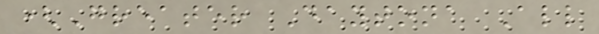(Greater Daytona All
